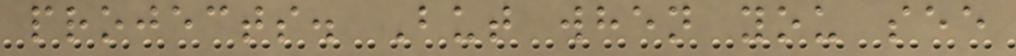projects. But when you see
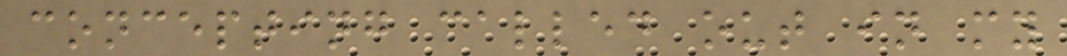concepting called out in my
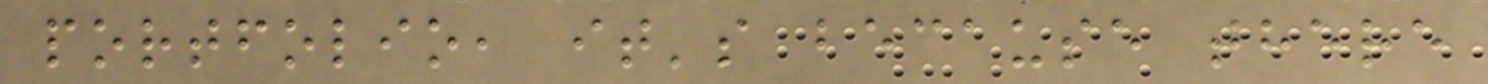portfolio, it's because there
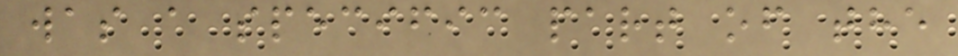was a specific part of the
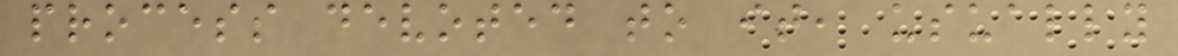process devoted to it, usually
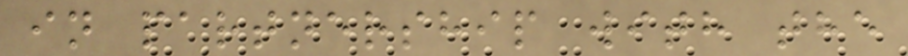in partnership with the
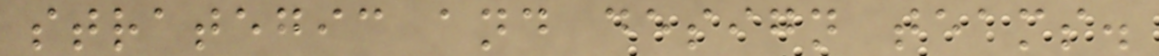strategic and design teams.
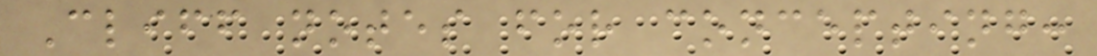Cliff notes for concepting:
